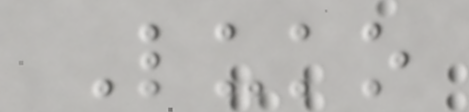Luko
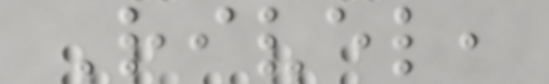Rivel,
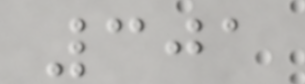301
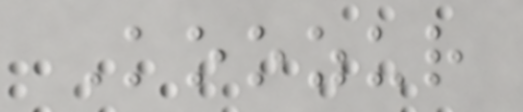Koozur
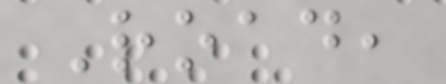Road,
